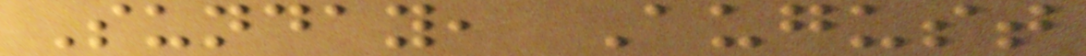Sunday, August
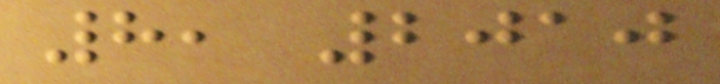8, 2010
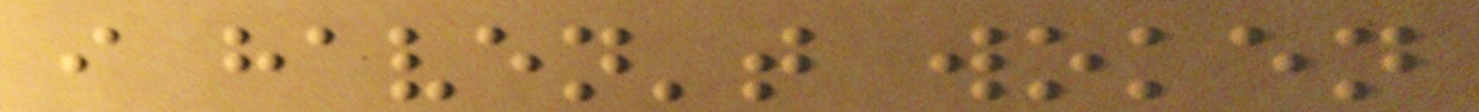i haven't woken
